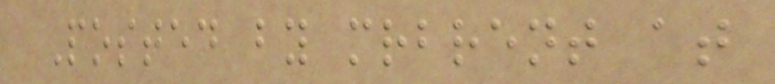Posted by mrbrent at
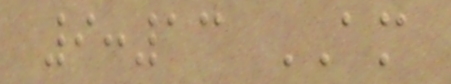9:13 AM
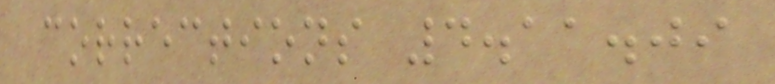corrections 4.11.09
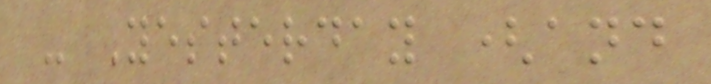- Yesterday (and
